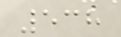538
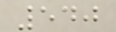540
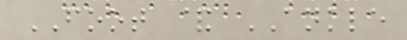FOOT & ANKLE
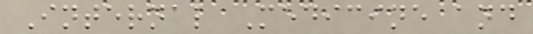Internal Medicine and
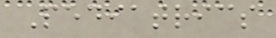Pediatrics
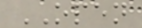OPEN
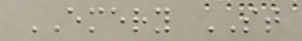EMERY ST
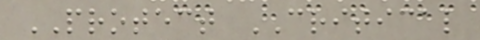PROTECT CRITICAL
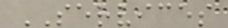SERVICES
